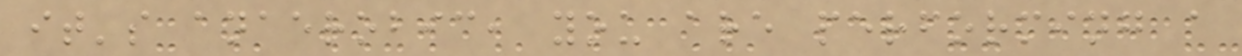it's anaerobic, you are performing a
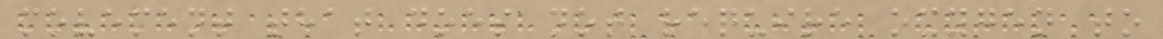movement that does not require oxygen to
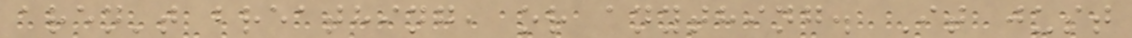aren't breathing, or anything. It just
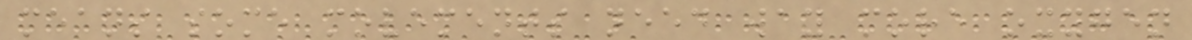means some movements need way more oxygen
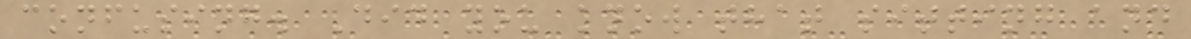confusing. Did you know that sitting and
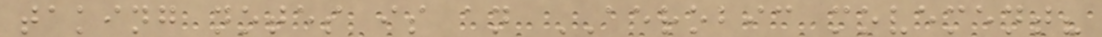taking notes is an AEROBIC movement?
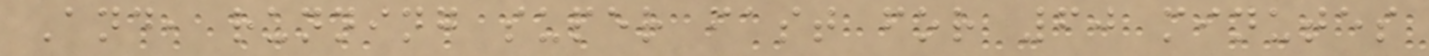And, running super fast for 60 minutes
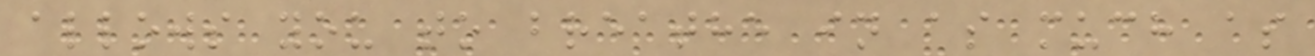allows you to breathe in as much as
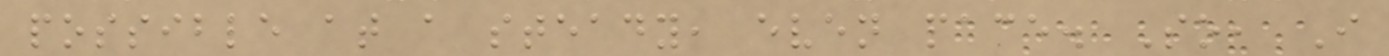possible at a steady, even pace. So, I
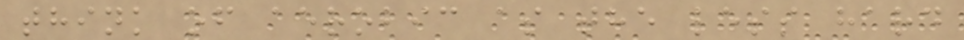think of aerobic as the less hard
